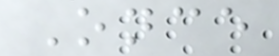Once
